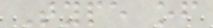Type of
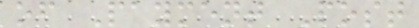of Payment Post
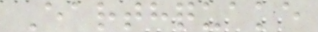Earthquake
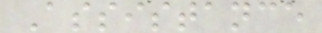Assistance
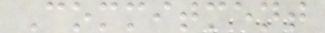Commitment
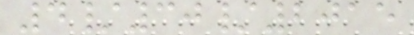4/30/2015
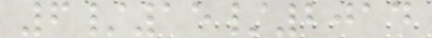6/15/2014
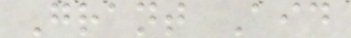Grant Aid
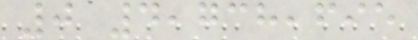0 4,738,695
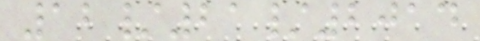12/21/2014
